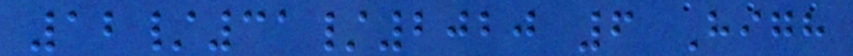12/31/2020 6 High
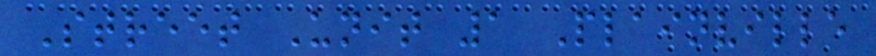Street Unit 1 Plainville
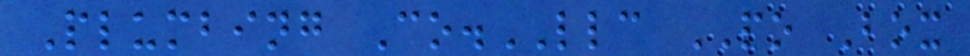Plumbing Co.LLC PO Box
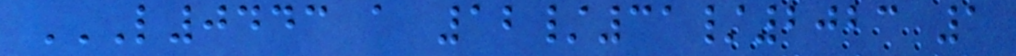L0443 A 12/31/2023 1
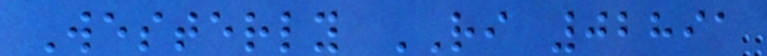Westerly RI 02891
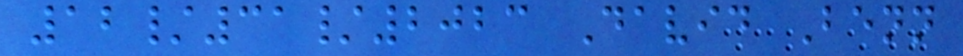12/31/2023 David Benn
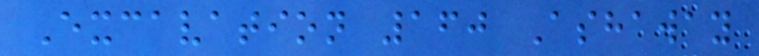Excavation 160 Ashaway
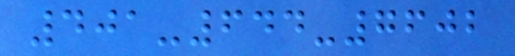401-644-7602
